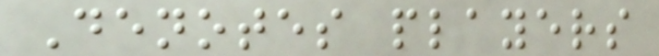Denotes players
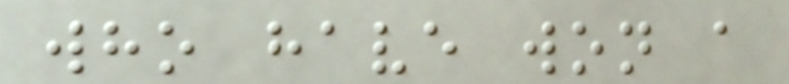who have won a
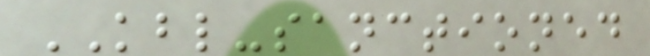KBL-sanctioned
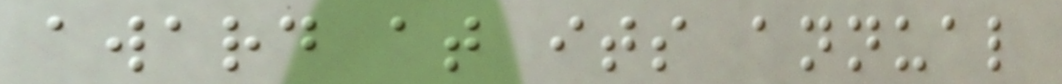award at its annual
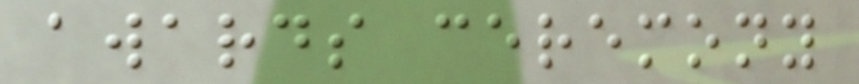awards ceremony
